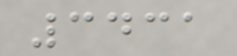3431
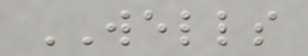WELLS
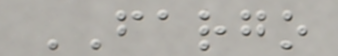FARGO
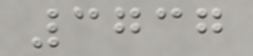3737
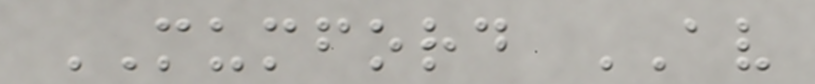MUMFORD AV
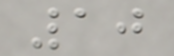10
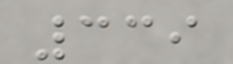339
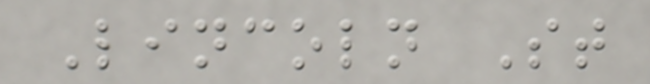Lincoln St
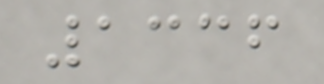1336
